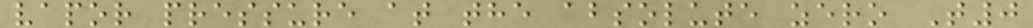vapor pressure at the absolute zero T0
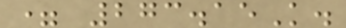= 273.15K.
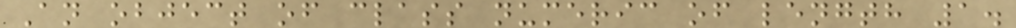An object of class numeric of length 1.
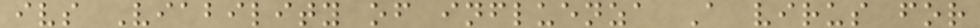ivs Viability of influenza A virus for
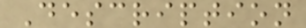Description
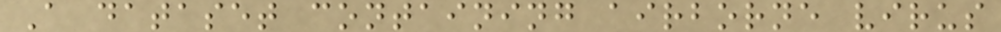A dataset containing airborne virus
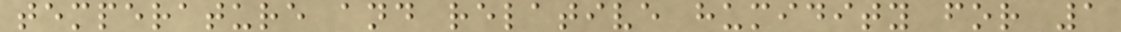temperature and relative humidity for 1
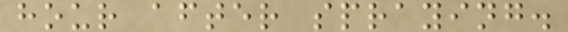hour after spraying.
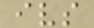ivs
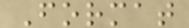Format
